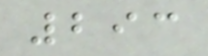293
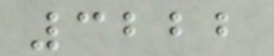3222
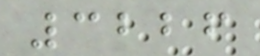3226
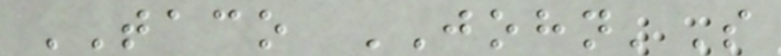TACO JOHN'S
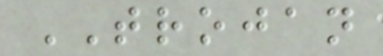TROJAN
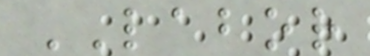LABOR
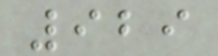929
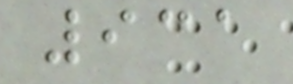931
